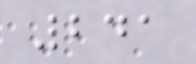241
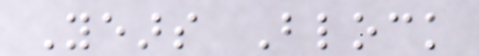Years Block
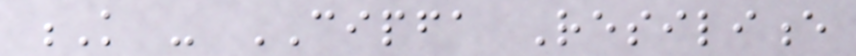K - CIPFA Resilience
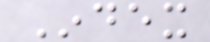Index
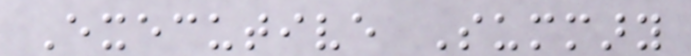Executive Summary
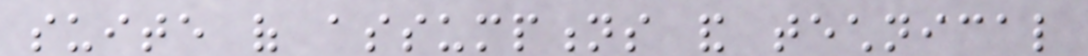suite of assumptions and technical
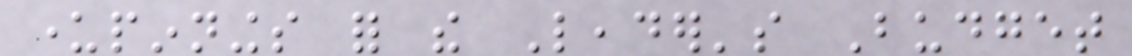underpinnings for the Leader's Budget
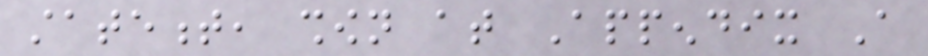statement, shown at Appendix A
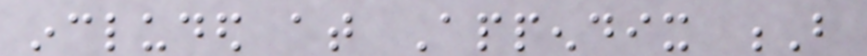included at Appendix B
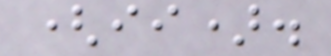(ii).
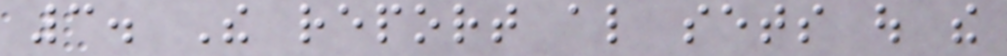3. The report also sets out the
